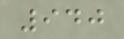940
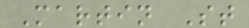Martin St
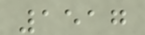1517
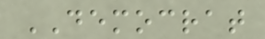DEMOCRAT
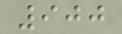900
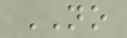NO
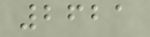2621
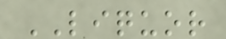LIQUOR
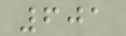601
